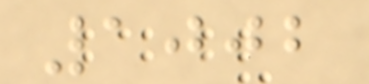1002
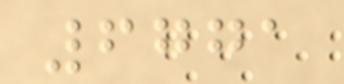6771
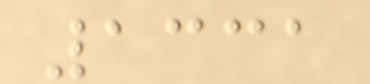1331
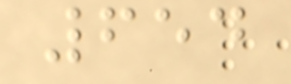654
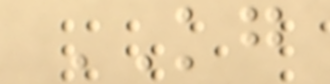KG
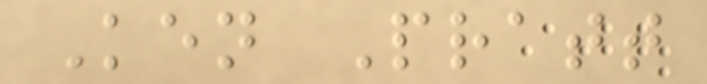Ken Pratt
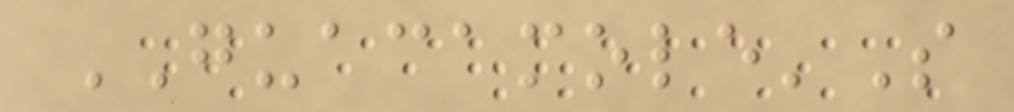GUACAMOLE'S
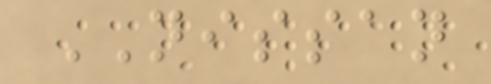NISSAN
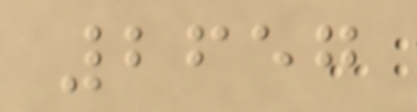2657
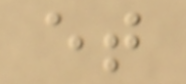et
